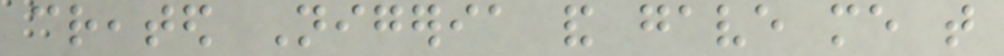created Nigeria and gave me that
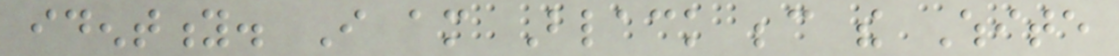identity. I am Black because the White
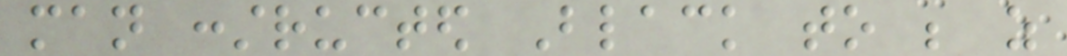man constructed Black to be as
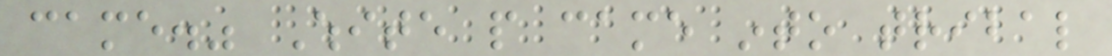came." White people came into tribal
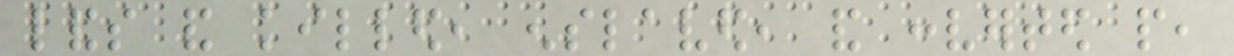lands and killed, enslaved, and converted people,
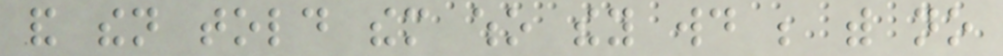and then told them who they would be with no
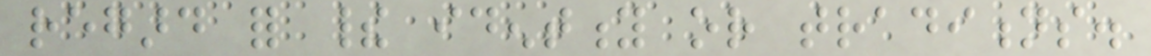regard for their identity or traditions.
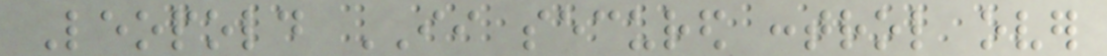Leopold II secured control over
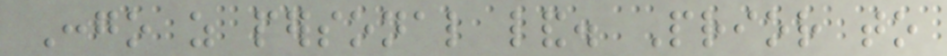Congo as personal land. Prior to
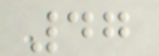47
